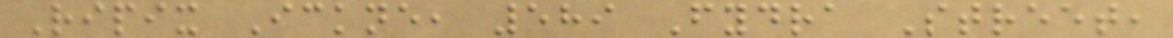Ripix Ickne, 589 Fydra Street,
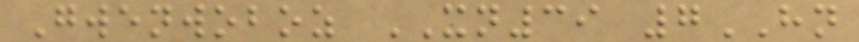Gwenwoboz XN39 7HN
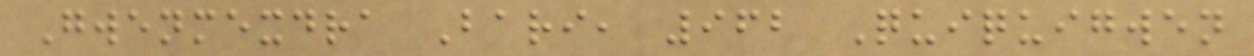Gwenmexdra Bari, 962 Quiquigwen
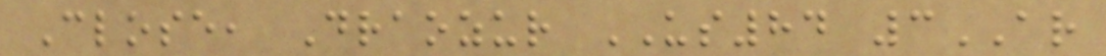Close, Draozur US84 3AR
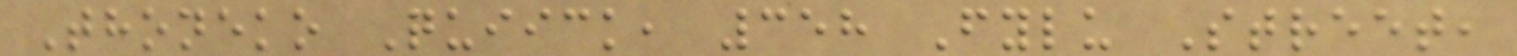Thoneko Quiick, 358 Fylu Street,
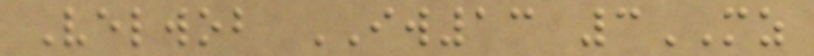Velwob IW13 3MZ
